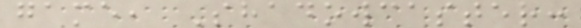game, Shadowcaster:
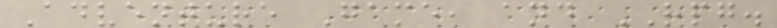Adventure Game, and RPG.
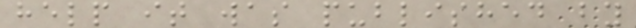help it was published by
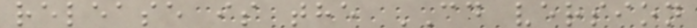release is the CD version
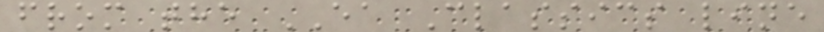from the EA Classics line
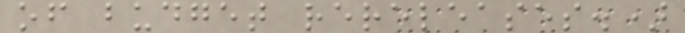of budget rereleases.)
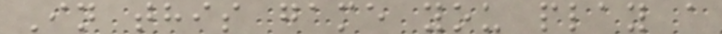In this game you play a
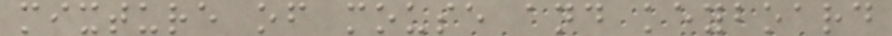mixture of mouse and keyboard
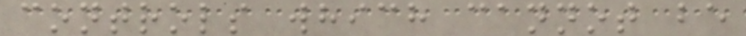controls which cannot be
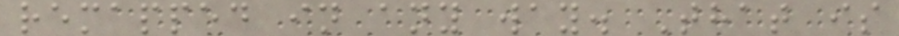remapped in any way. That is
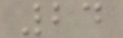24
